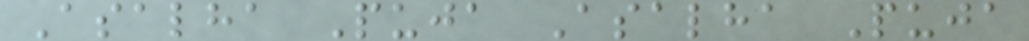Asalha Puja Asalha Puja
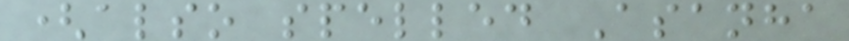(also spelled Asanha
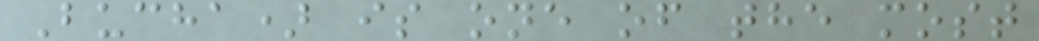Bucha) is one of the most
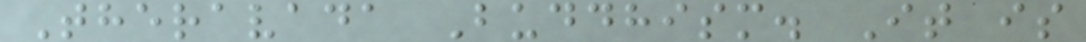Theravada Buddhism. It is
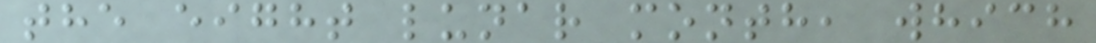the eight lunar month, which
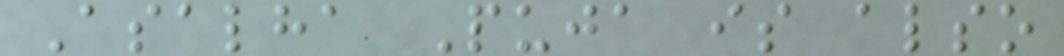Asalha Puja is also
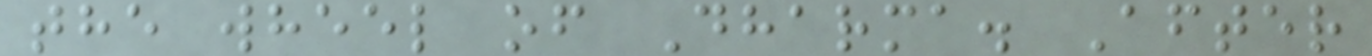the wheel of Dharma. After
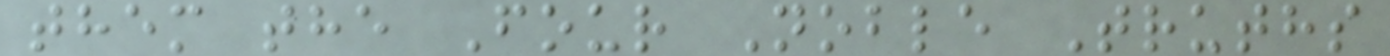them the Four Noble Truths
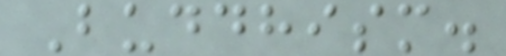Buddhism.
